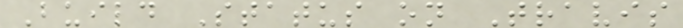Build Status on Travis
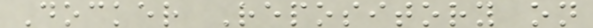Docker Repository on
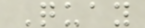Quay
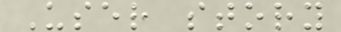User story
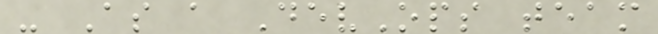- As a DevOps team
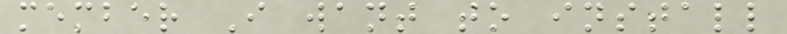member I want to install
